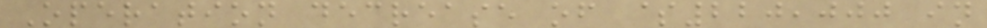Operation decrease of $220,000 in
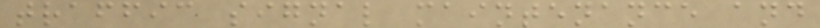traffic signal maintenance and
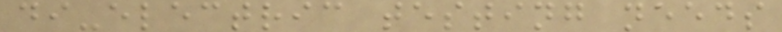di-electric testing needs
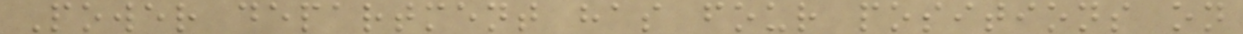Power department has four positions on
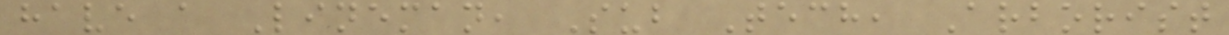have a Lineman, Sub Tech, Arborist
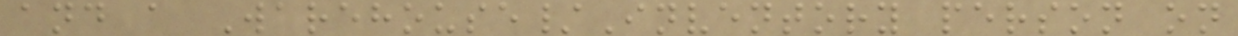and a Warehouse/Inventory person on
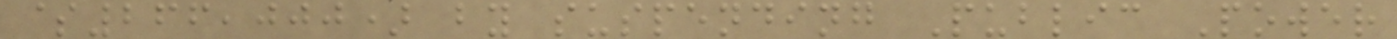$266,000) by suspending Public Power
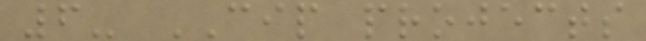6- CIP projects
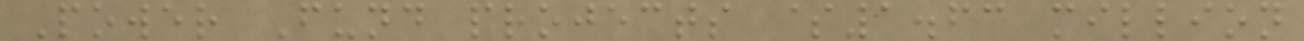Power Fund projects $1.63 million
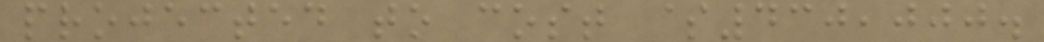projected to cost $430,000.
